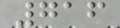716
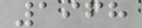1968
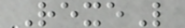RexeL
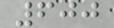600
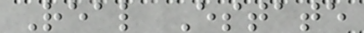Real Estate
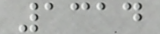1314
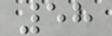58
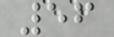56
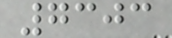7303
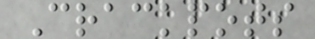Crackpots
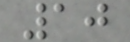10
